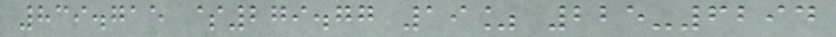839.715 $279.77 19% 225-6294
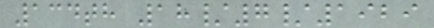134th 18/7/1929
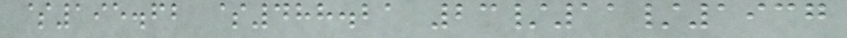$195.62 $488.21 23/11/1937
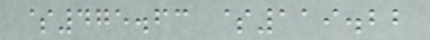$475.63 $119.22
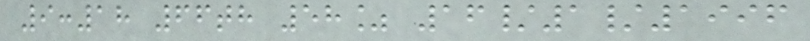9:18 66th 58% 16/1/1996
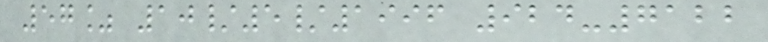57% 10/5/1996 924-7122
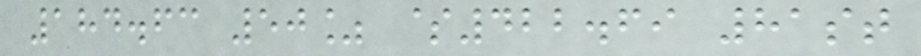184.63 50% $422.69 81st
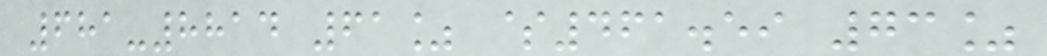681-8814 61% $461.59 73%
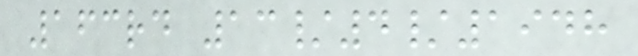163rd 13/4/1948
